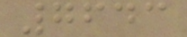7643
